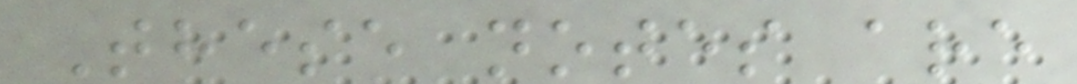These notes are
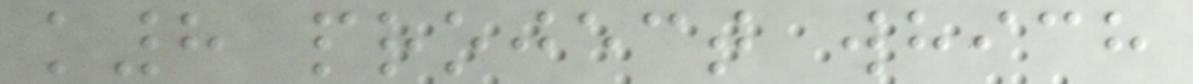k8 project which
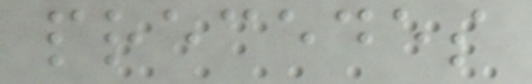precedes
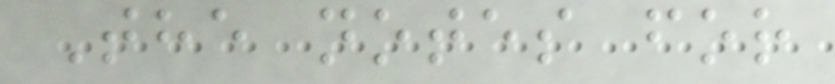The notes for
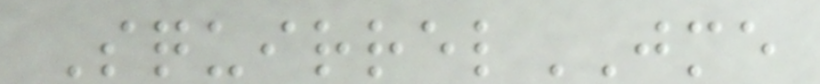SquirrelJME
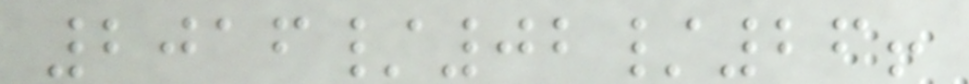2016/02/26!
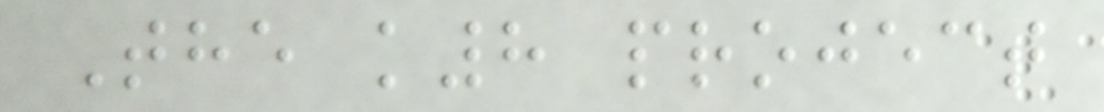The k8 project
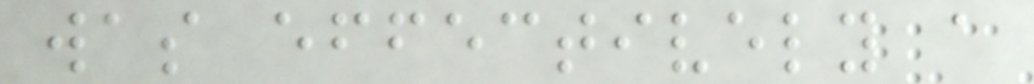was effectively a
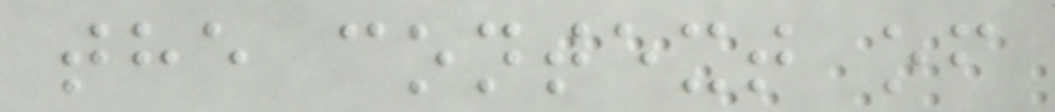the context of
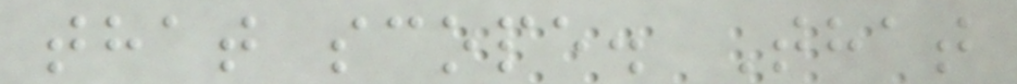that scope. That
